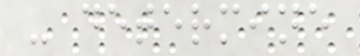- determine
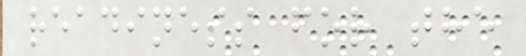readiness for the
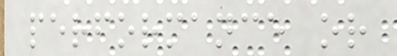performance or
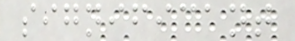significant
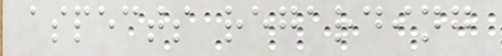aspects regarding
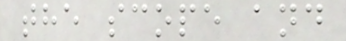the scope and
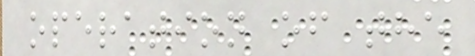operation of the
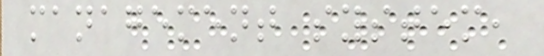management system,
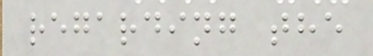regarding the
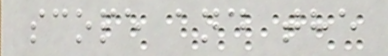scope and the
